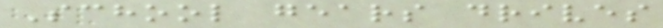School gears drives
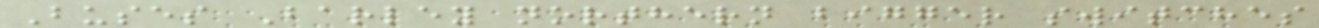Buses Barley northern bigger switches
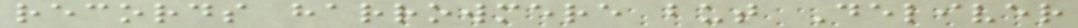records harrowmere but Deliver
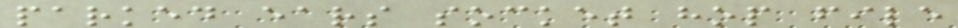parked ears socket hop file
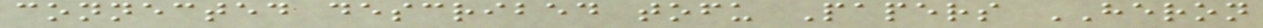connected described tofu Papers HERON
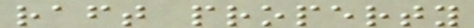raft property
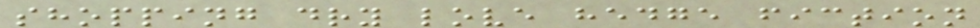shopping dry love hedge fiction
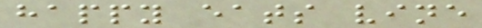happy eats vine
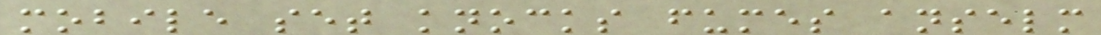mobile set knocks fumes anselm
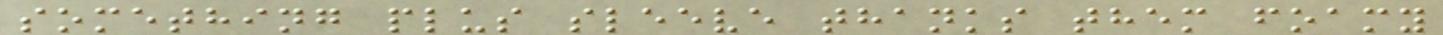something plus sleeve thanks them foamy
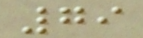79
